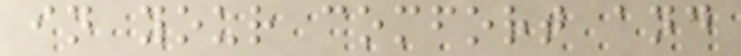in your comfort and
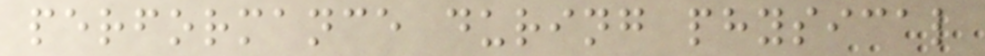performance during physical
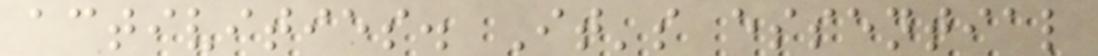activities. It's essential
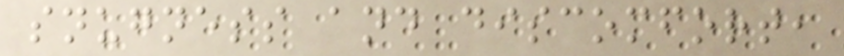snugness and discomfort,
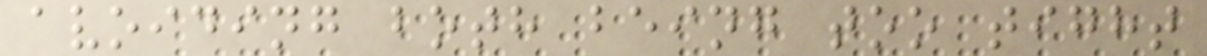avoiding both being too tight
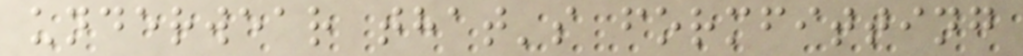underwear that's formfitting
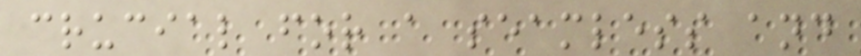crucial for a seamless and
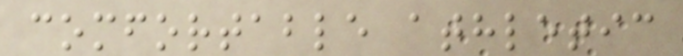comfortable athletic
